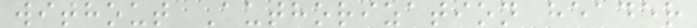without Authorization header
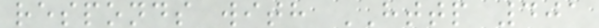responds with HTTP 401
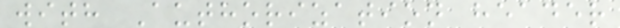with Authorization header
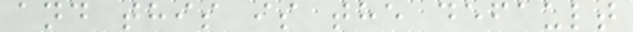and this is the default
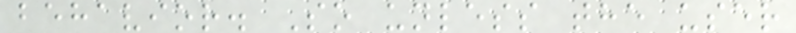behavior. So unless the user
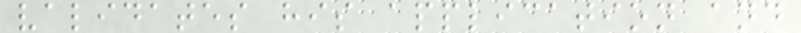validates his application and
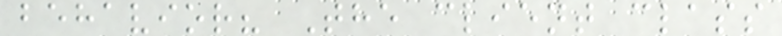behavior? The client class
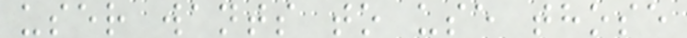user wants to use those
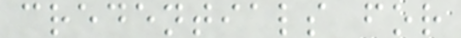credentials for
